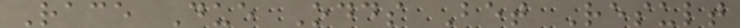Race Due Odds Bet Result
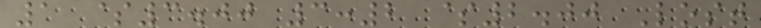1 $3.00 3:2 $2.00 Lost
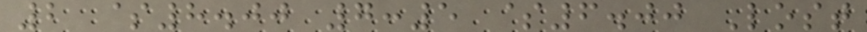2 $8.00 7:5 $6.00 Lost
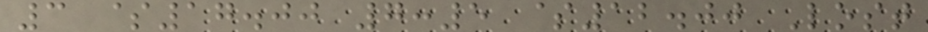3 $17.00 7:5 $12.00 Lost
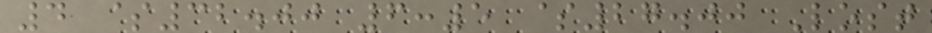4 $32.00 6:5 $27.00 Lost
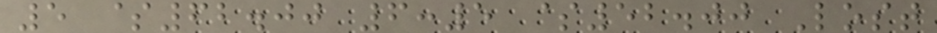5 $62.00 6:5 $52.00 Lost
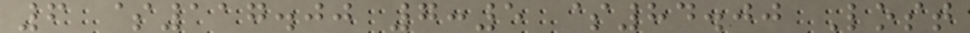6 $117.00 7:5 $84.00 Lost
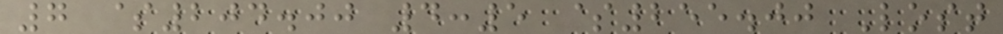7 $204.00 4:5 $255.00 Lost
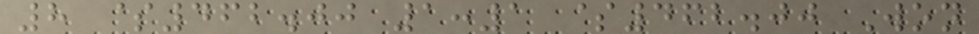8 $462.00 1:1 $462.00 Won
